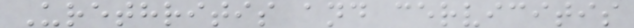Urethritis and cervicitis
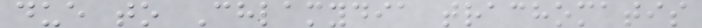due to Chlamydia trachomatis
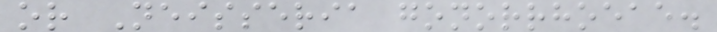or Neisseria gonorrhoeae.
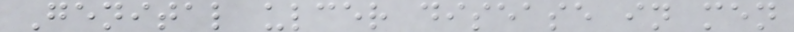Genital ulcer disease in men
